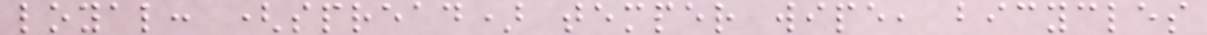loyal: (spread) temper wipe, bicycles
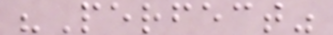"Perfect"
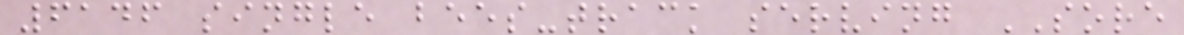6146 single bees-track serving SORE
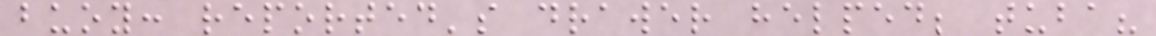buoy: reported's drawer helped; tuba?
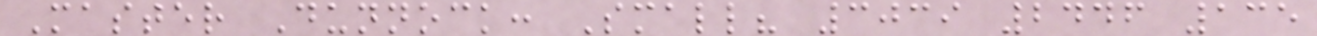Master Dunnock: Small? 3039 2446 135
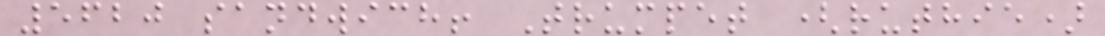5620 sandwich! Trumpet (ruthie)
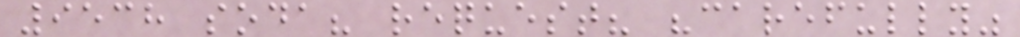9538 soda? request? "carefully"
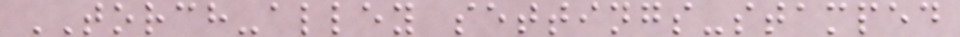TORCH-alley settings-stamped
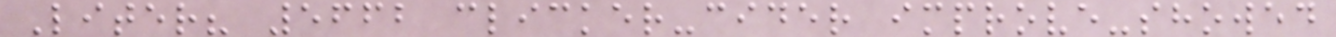Liter? 5662 clicker-cider improve-showed
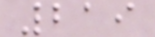219
